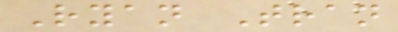Ryan Tran
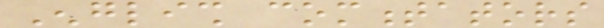English commentators
